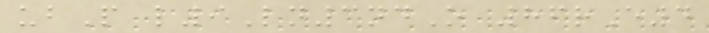ubP l9Ln3ndO 86rE4
